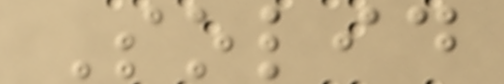Solid
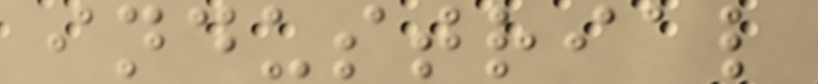industrial
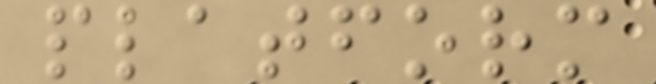platform
